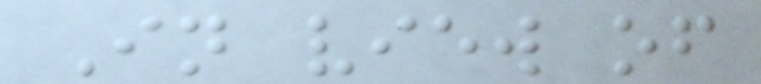In view of
